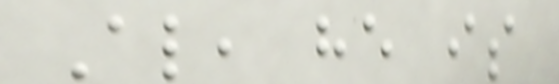Also, he is
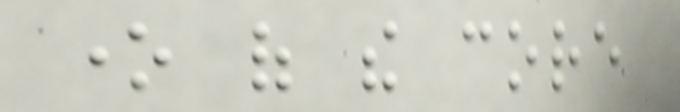one of the core
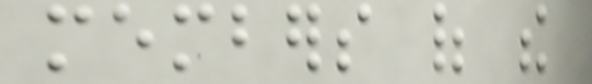members of the
